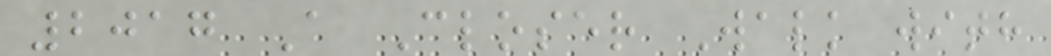2017 A Closer Walk with
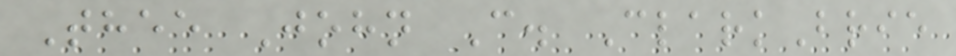Thee John C. ClarkBrie
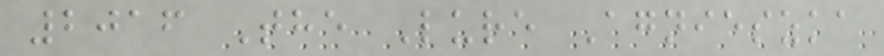2016 The Lure Agnieszka
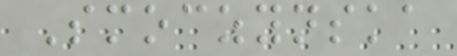Smoczynska
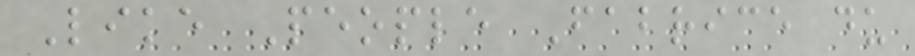Like People Fabrice du
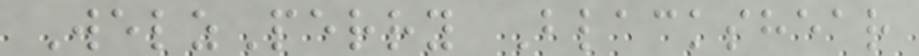WelzPerry Blackshear
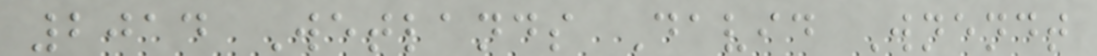2014 Wetlands David Wnendt
